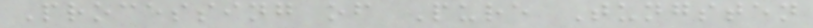Processing of Pure Tungsten
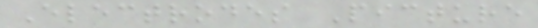Electrodes Picture
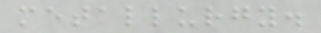metallurgy.
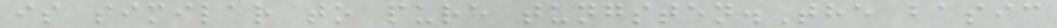is similar to pure tungsten.The basic
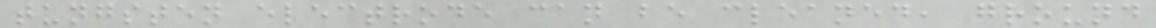tungsten electrode can be cleaned, ground
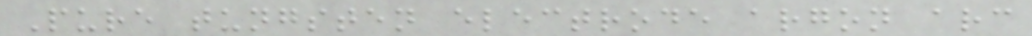Pure tungsten electrode argon arc
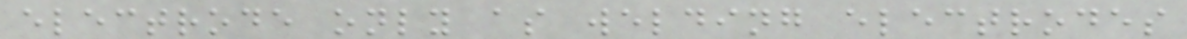electrode only as welding electrodes
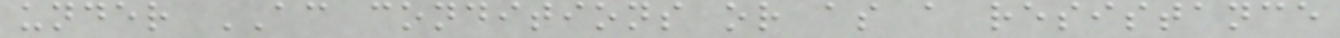under AC conditions or as a resistance
